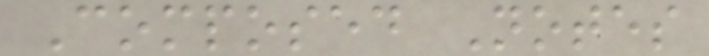Composed Notes
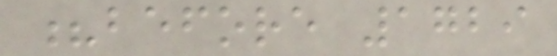?before 1729
